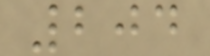204
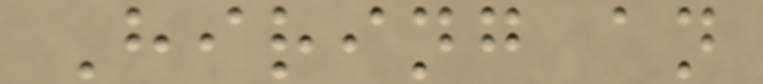Hiring an
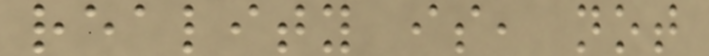reality is, not
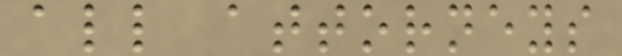all attorneys
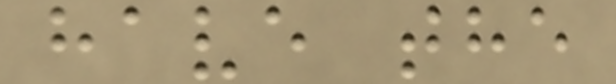have the
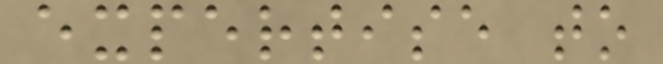expertise to
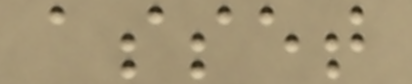asset
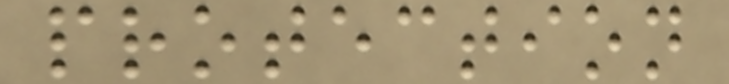protection
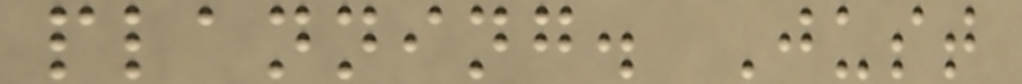planning. Just
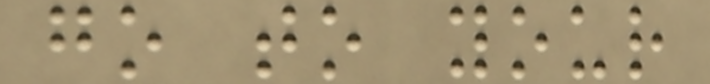go to your
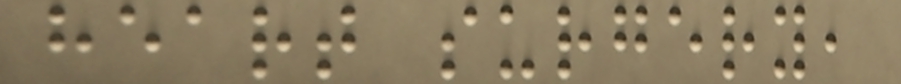heart surgery,
